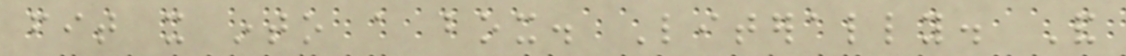fit it into a box. Literally. And
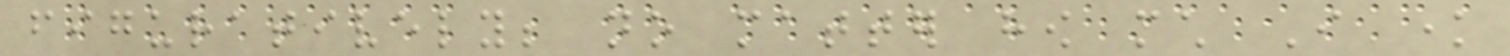figuratively; no matter how much I know
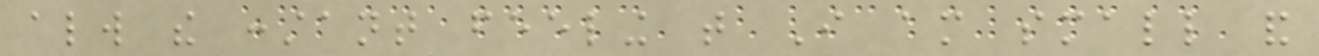always the constant feeling that I am small and
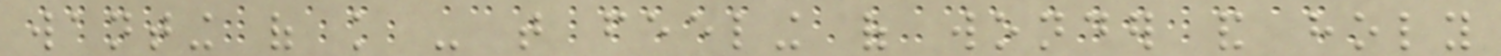wanting of knowledge - that feeling of wonder and holy
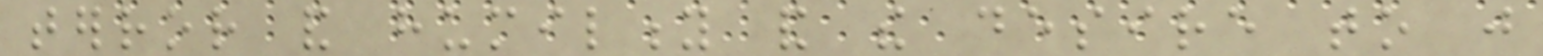terror and humility and the desire to just
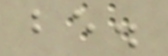be.
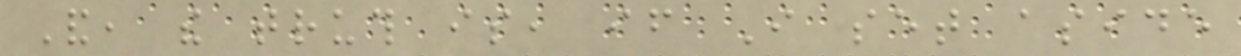And, the truth is, if I set aside
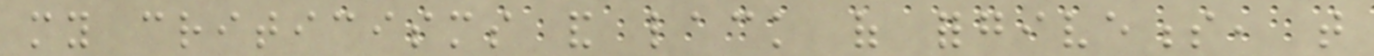my criticisms and lack of forgiveness, that
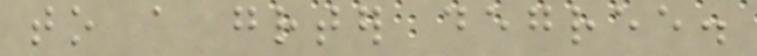to a greater degree.
